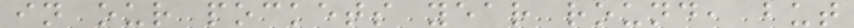in our pockets year round, but
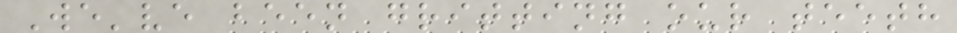We've been gritting our teeth
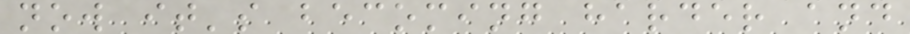now it's becoming harder and
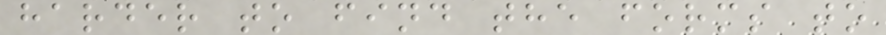harder to find the forms to
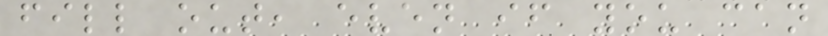fill out, even if you can
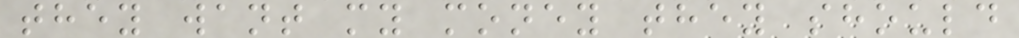they want my money they should
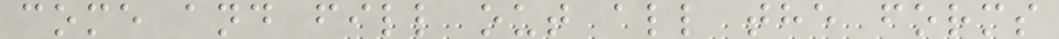come and fill out all the forms
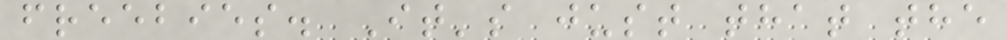freebies. It's just that the
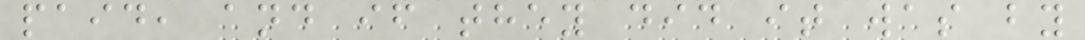paid, and if they did it was by
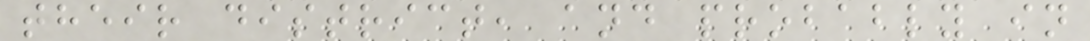their district, and probably in
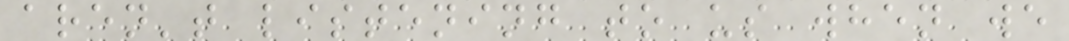aren't listening to us when we
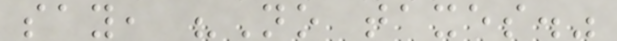say, "No taxes."
